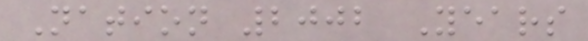Nation 2002 Years
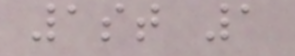1st 1
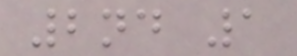2nd 1
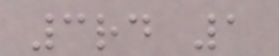3rd 1
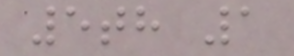5th 1
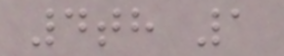4th 1
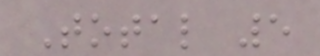Total 5
